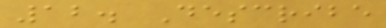12. Describe
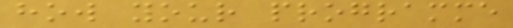how your programme
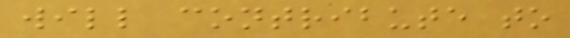will contribute to
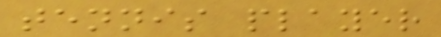tennis player
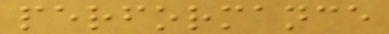performance
